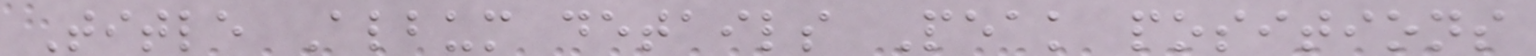Title Album details Peak positions
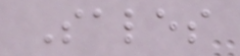Sales
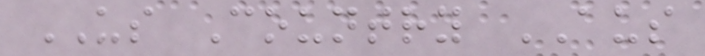US Country AUS
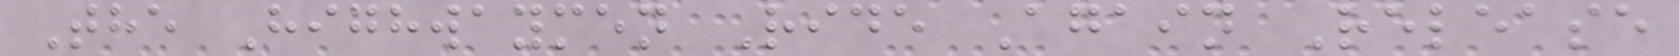The Highwaymen Ride Again Release
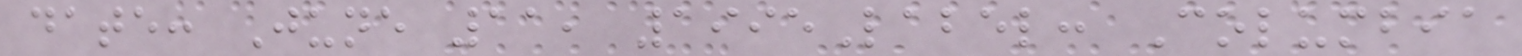date: June 11, 1995Label: Columbia
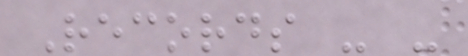Records - -
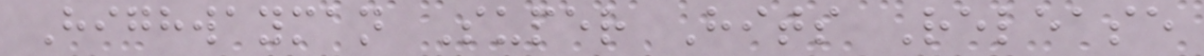Highwayman Super Hits Release
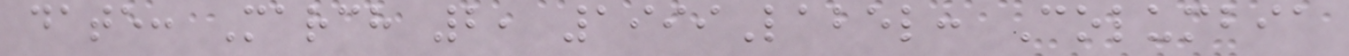date: March 2, 1999Label: Columbia
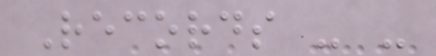Records - -
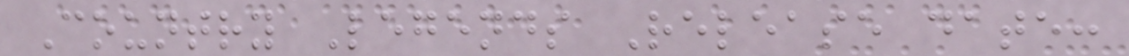Country Legends Release date:
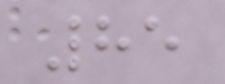85
